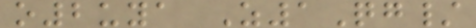o2uya Z1Qg/
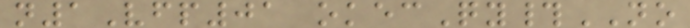n1Vfp01 okecQy#NO
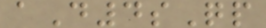aD4sQp
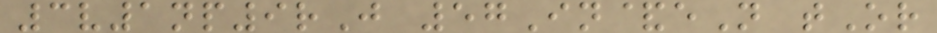3v1np9rJ 57In&eN tOr
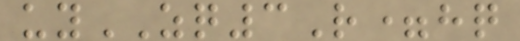uyZQ3R=hq
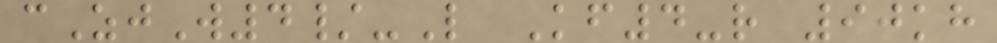cZjW4/-L Kf4-r 90kh
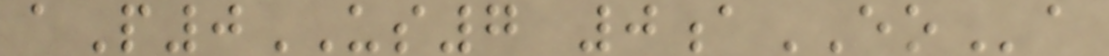aP0US7 0aEOa
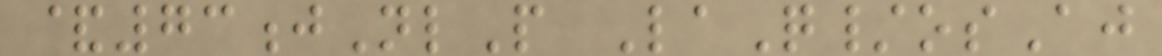&73jNlP LaQ/osAj
